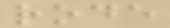rode
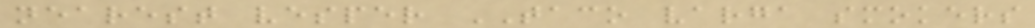nearest vesper TACO varga smokers
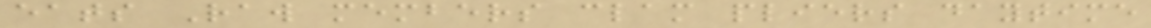eats Raw members clam pliers daytime
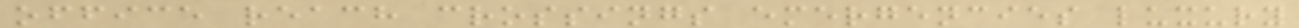office reach crossings emergencies luxury
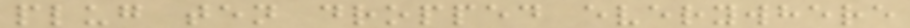plug ten dropped everywhere
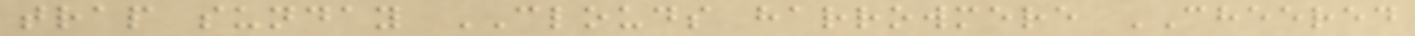trap sunday CLOUDS harrowmere CHEERED
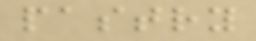pastry
